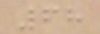68
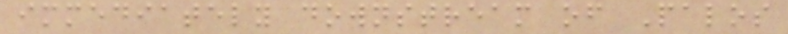immediately downstream of Palos
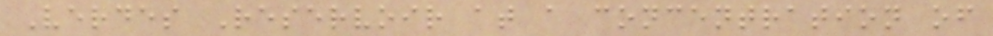Verdes Reservoir at a concentration of
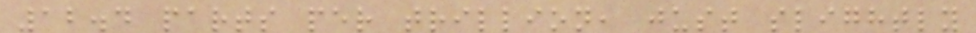12.4 parts per trillion, just slightly
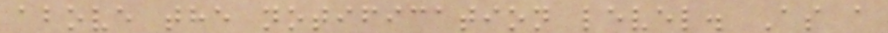above the notification level. As a
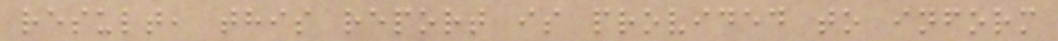result, this report is provided to inform
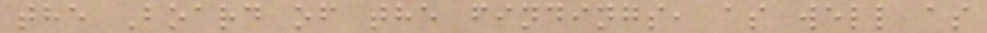the Board of the findings, as well as
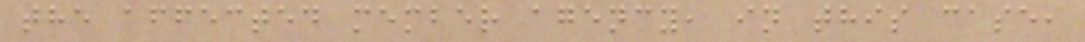the affected member agency, in this case,
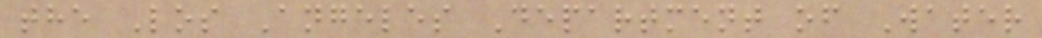the Los Angeles Department of Water
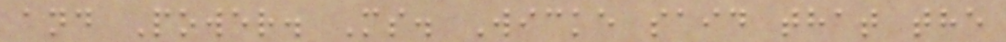and Power. Ms. Wicke said that the
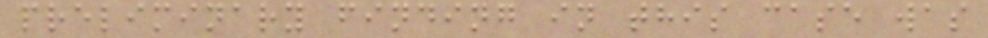preliminary finding in this case was
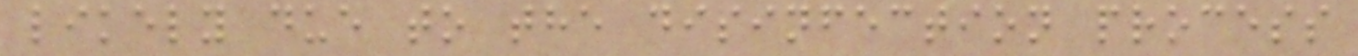likely due to the disinfection process
